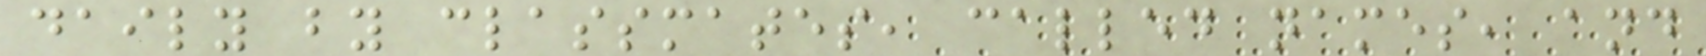daily by classmates, called names, and
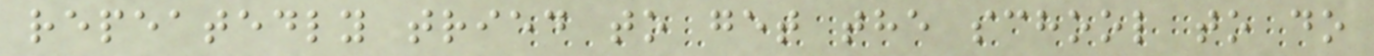repeatedly tried to get the school to do
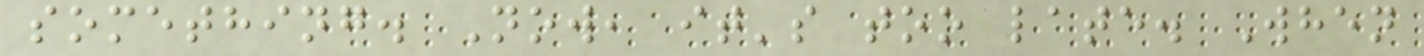something. Now, it's too late. When
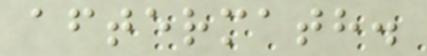aftermath.
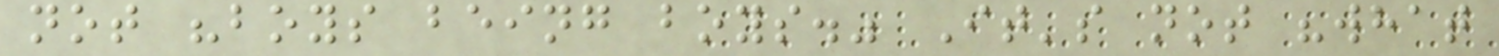not "boys being boys." It's not "what
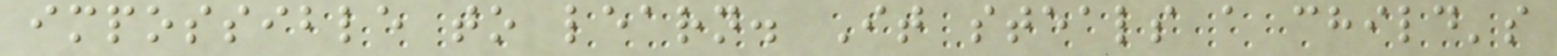impossible to learn. It steals a child's
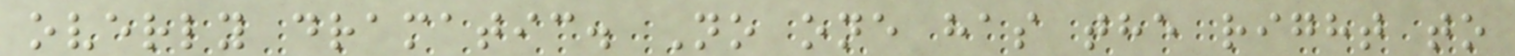overly dramatic. No one has the right to
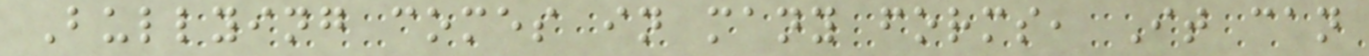Bullying comes in many forms, It can
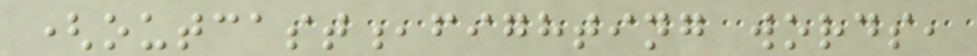(outcast,fighting words,
